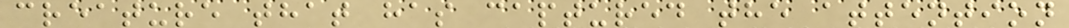creature that has captured the attention
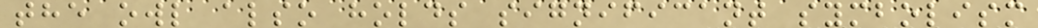the owl also holds significant symbolism
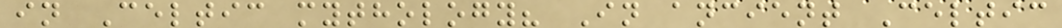in Celtic mythology? In ancient Celtic
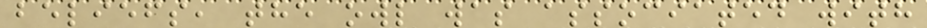beliefs, the owl was associated with
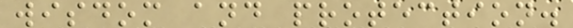wisdom and protection.
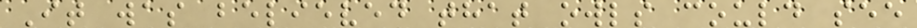It was believed that owls could see
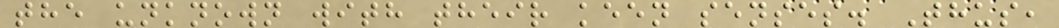the unknown with their keen senses. Thus,
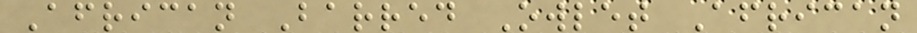African Barred Owlet African
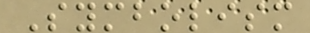Symbolism
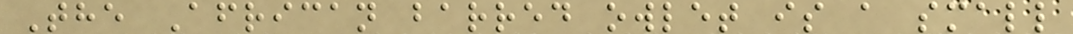The African barred owlet is a small
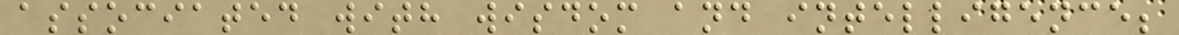associated with wisdom and intelligence;
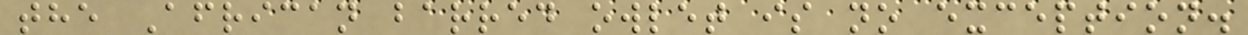the African barred owlet is no exception.
